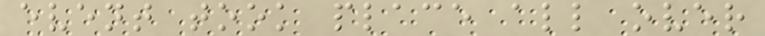event took place all over
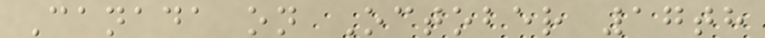Canada on October 17th
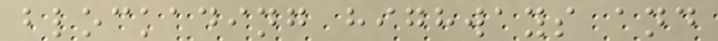blockading highways and
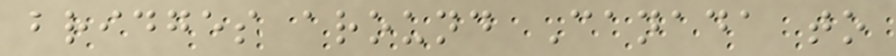bridges around Canada to
